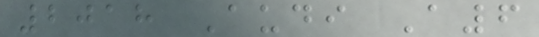2018 Audi A6
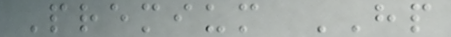Premium HP
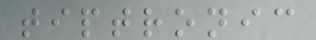tiptronic
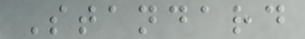Standard
